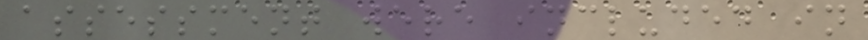assessment were included in
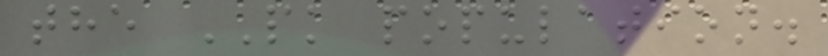the PK population.
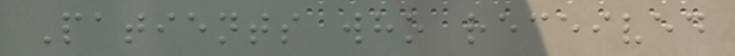Patients who received
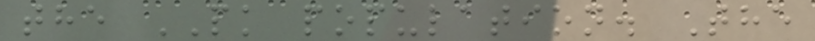the PK population. The
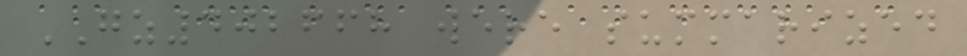GZ402668 were summarized
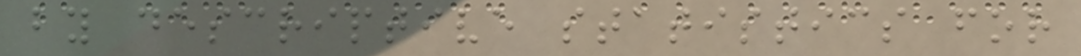by descriptive statistics for
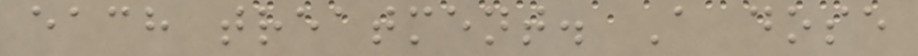each treatment. A dose
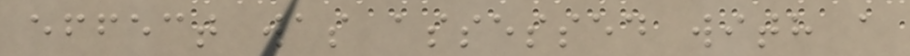effect was assessed with a
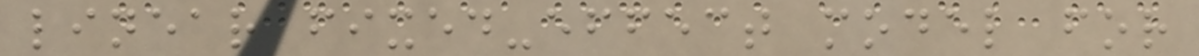linear fixed-effect model for
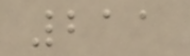211
